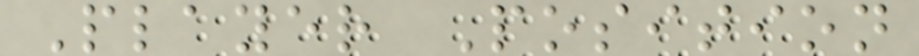Player Position
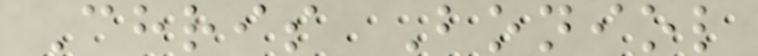Chris Boniol
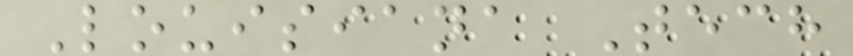Louisiana Tech
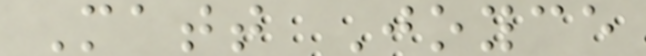Matt Joyce
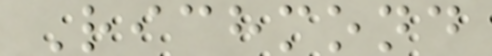Richmond
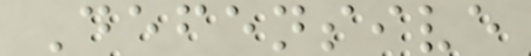Defensive
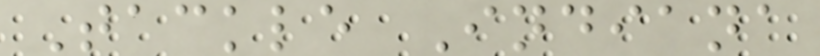Tackle Indiana
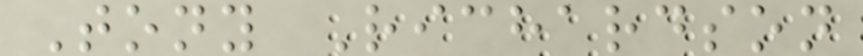Tony Richardson
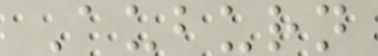Auburn
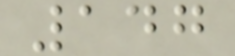147
